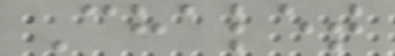Chalet
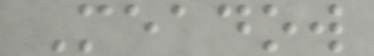Meadow
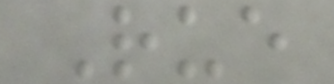Rue
